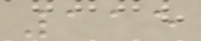115
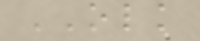OLK
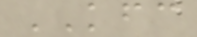KFC
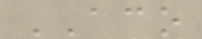ACO
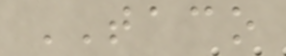TACO
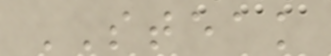STEAK
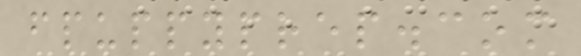fpuppyprep.com
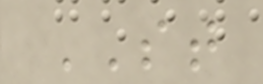ST
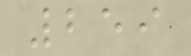259
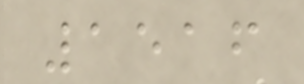1516
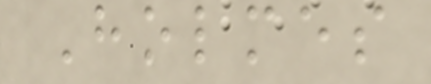Holmes
